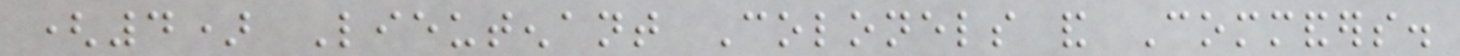(4) Lieutenant Colonels and Commanders.
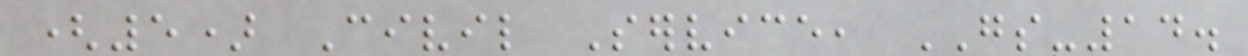(5) Civil Service, GS-14.
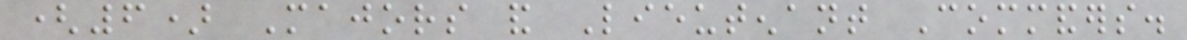(6) Majors and Lieutenant Commanders.
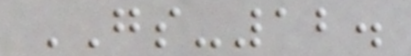GS-12.
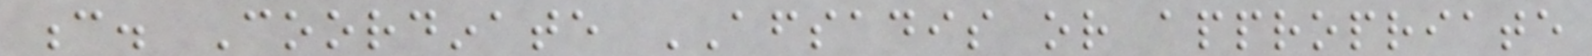c. Coordinate AFSADIS or appropriate
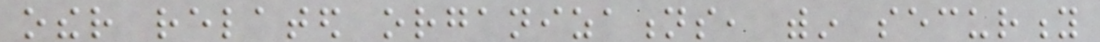other related organizations, within security
